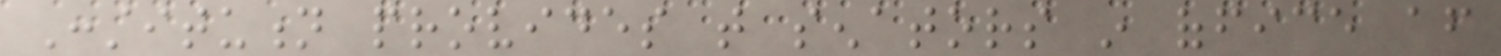Constitution provides that senators in office after
